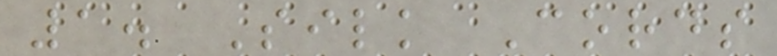1. Silk Cords
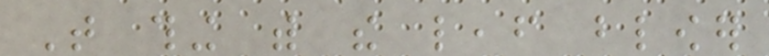That thing with the leaf blower
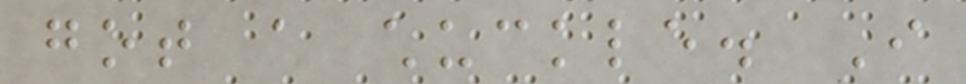got a chuckle. I
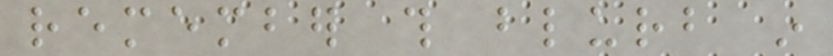remember this blurb in
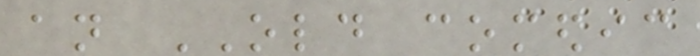an OLD comedic
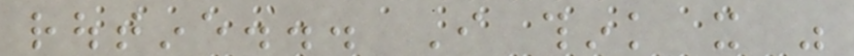routine... I think it was
